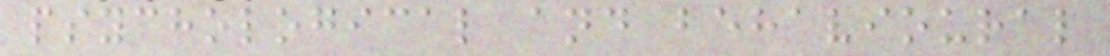psychological and behavioural
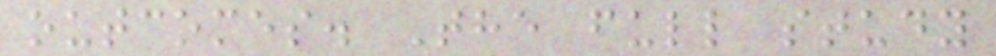outcomes. The full study
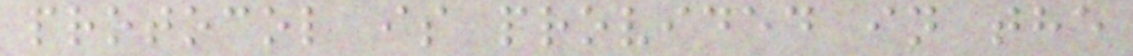protocol is provided in the
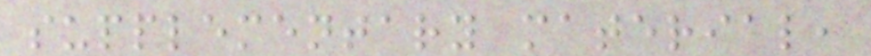supplementary material,
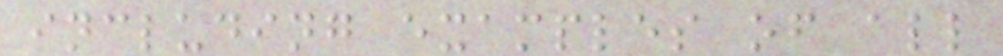including examples of all
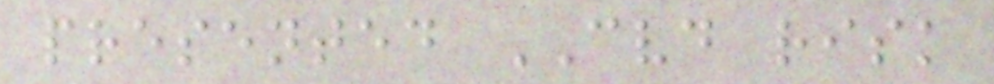presented CVD risk
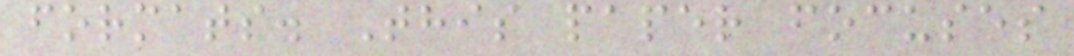formats. This paper focuses
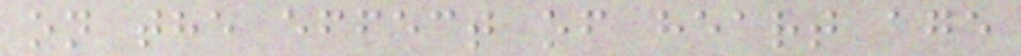on the effect of heart age
